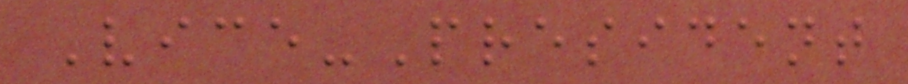Vice-President
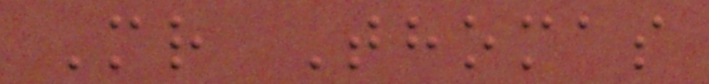Mr Thomas
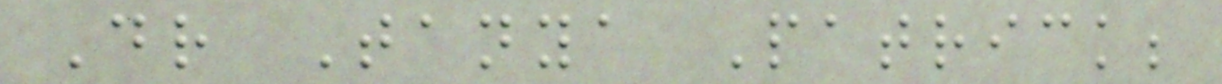Dr Tanya Patrick;
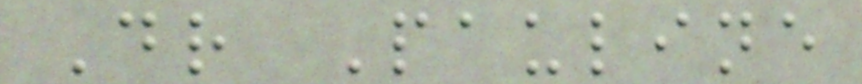Dr Pauline
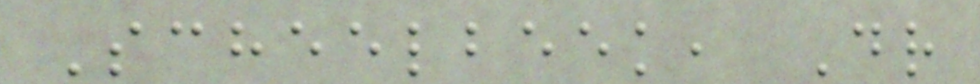Scheelbeek, Dr
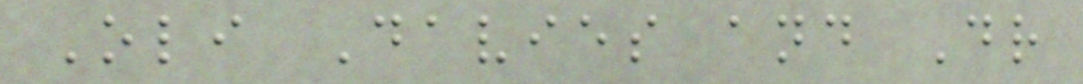Oli Davies and Dr
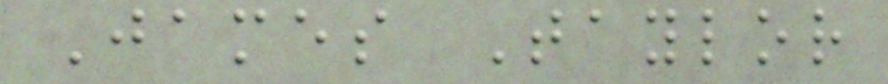James Taylor
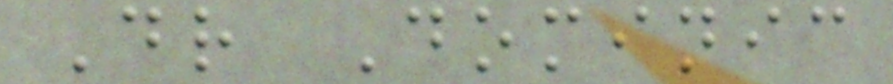Dr Dominic
